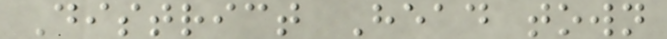District Head town
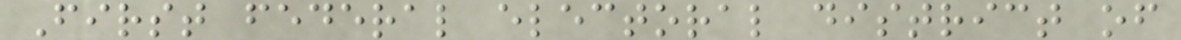First federal electoral district of
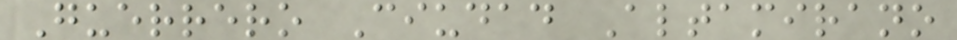Guerrero Ciudad Altamirano
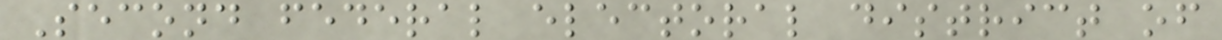Second federal electoral district of
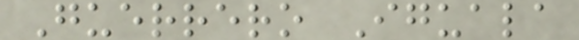Guerrero Iguala
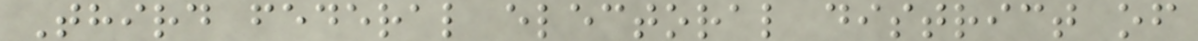Third federal electoral district of
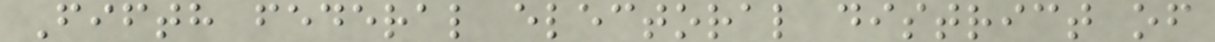Fifth federal electoral district of
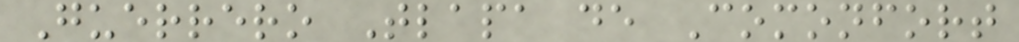Guerrero Tlapa de Comonfort
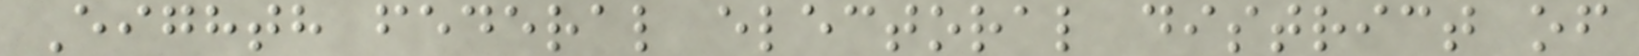Eighth federal electoral district of
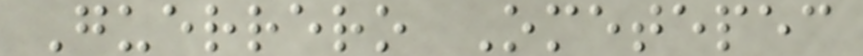Guerrero Ometepec
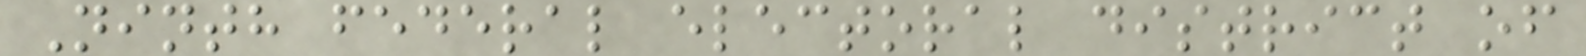Ninth federal electoral district of
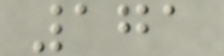171
